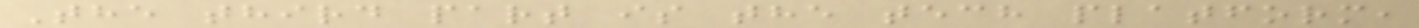The third part is the tech platform,
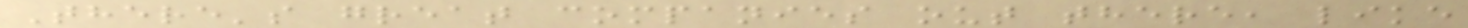There's great companies out there, like
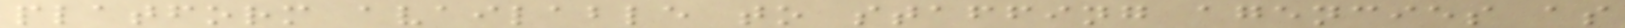platform available to staffing agencies as
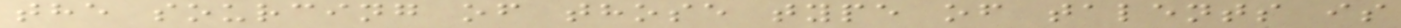the sourcing of those type of talents is
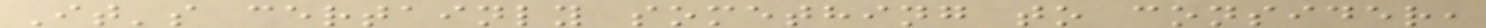It's certainly something to consider,
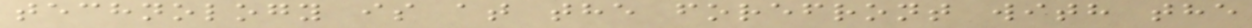technology is at the forefront with the
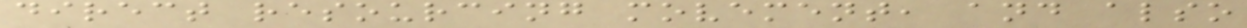direct resourcing movement, and also
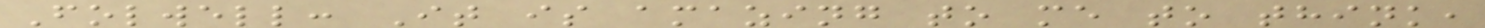Folwell: It is amazing to me to think,
